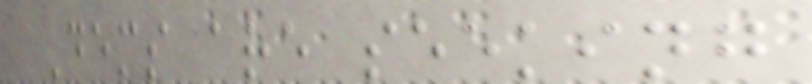Dems are seeking
